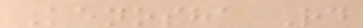Kenosha Rd
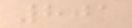801
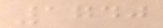1740
